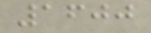1600
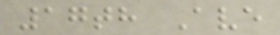17th Ave
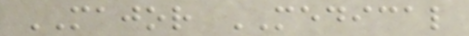MAJOR MEDICAL
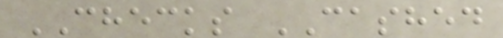CHECKS CASHED
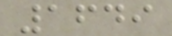1649
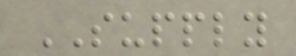SUPPLY
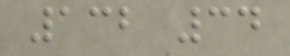132 34
